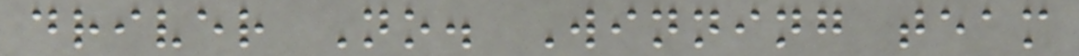driver No. Winning team
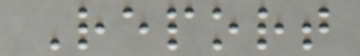Report
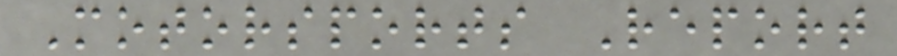Motorsports Report
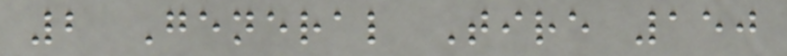2 General Tire 150
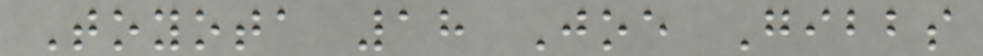Toyota 18 Joe Gibbs
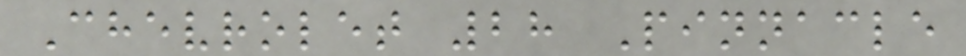Chevrolet 28 Pinnacle
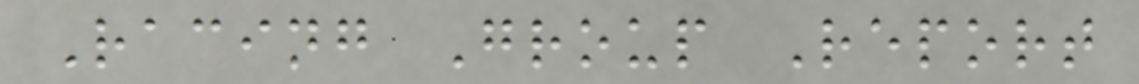Racing Group Report
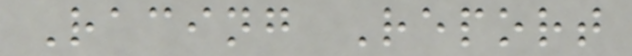Racing Report
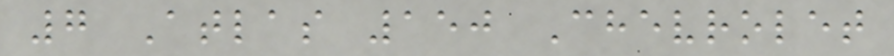7 Atlas 150 Chevrolet
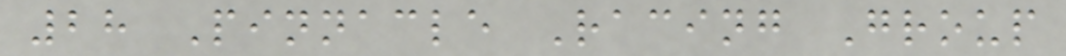28 Pinnacle Racing Group
